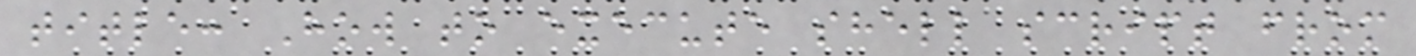title: How to execute shell script from
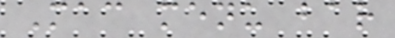Mac menu bar
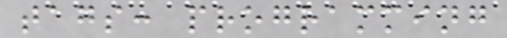tags: programming
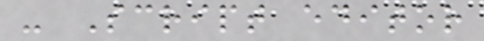- Script editor
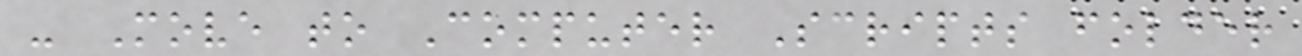- Move to Computer Scripts folder
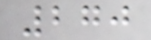270
